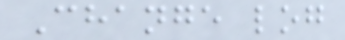Change log
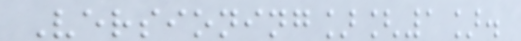Versioning][1].
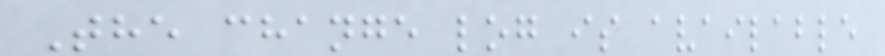The change log is available
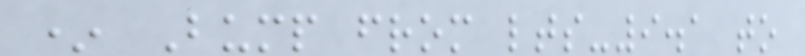* Bump from lts-9.1 to
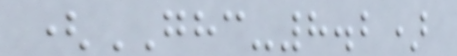(GHC-8.2)
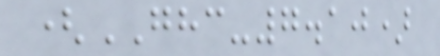(GHC-7.10)
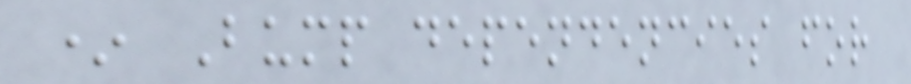* Bump dependencies for
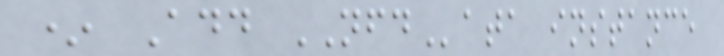* Add NFData instance
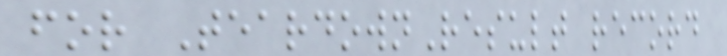for TeardownResult record
